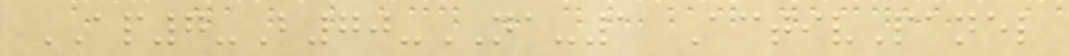AP7-B70-NA-1 ActivPanel
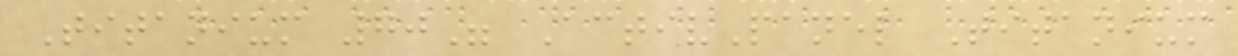Titanium 70" ActivPanel Titanium
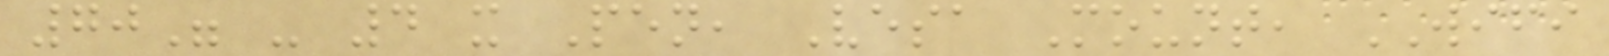70" - 4 x Pen, Vesa Mount, WIFI
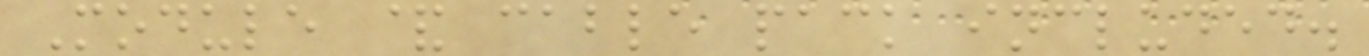Module & cable pack included.
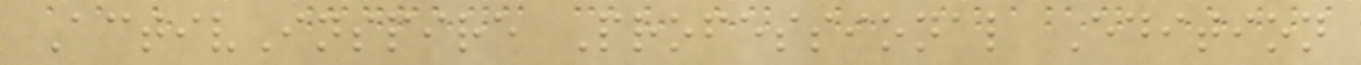ActivInspire Professional Edition
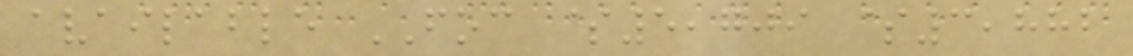available FOC $5,709 $3,882
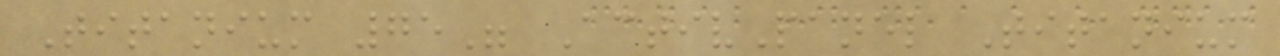Titanium 75" ActivPanel Titanium
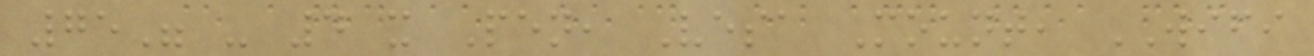75" - 4 x Pen, Vesa Mount, WIFI
